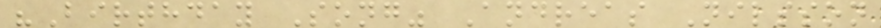"Birthday Song" Andreas Nilsson
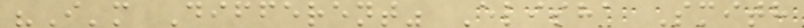"I'm Different" Elisha Smith
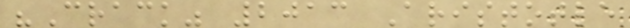"Crack" 2013 Aristotle
